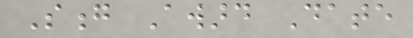Song Award Date
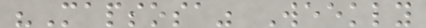"Mapsosa" Weekly
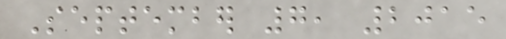September 7, 2015
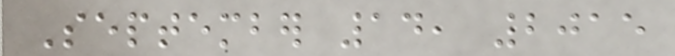September 14, 2015
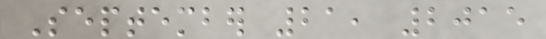September 21, 2015
